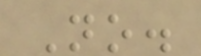No.
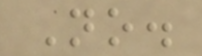No.
